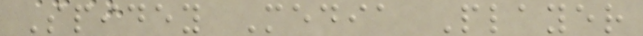Spidey Media Player
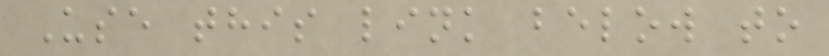Use this link below to
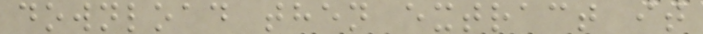download then extract it
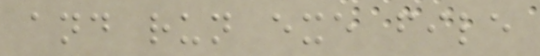and run exe file
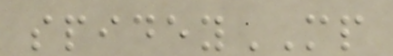spideyMP
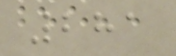281
